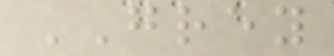GREY
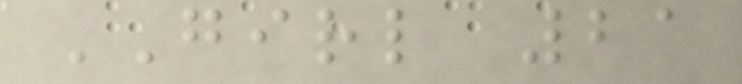GIRL 21
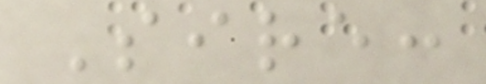Sire:
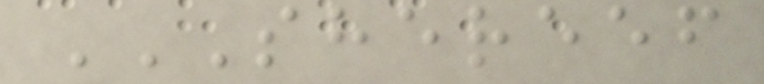SHEREEF
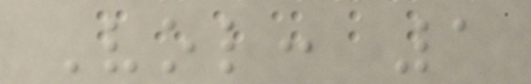Vol: 1
